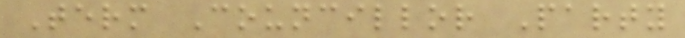Term Councillor Party
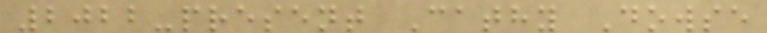2022-present Cathy Dowse
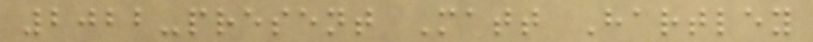2022-present Matt Hartley
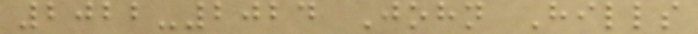2022-2024 John Hills
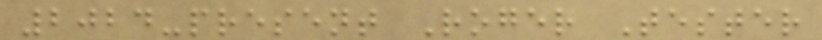2024-present Roger Tester
